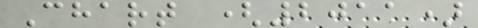Chart (2011)
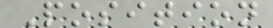Position
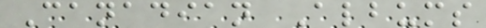Canadian Albums
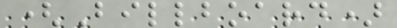(Billboard)
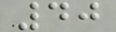40
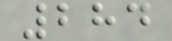284
